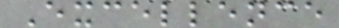Excellence
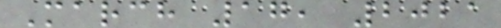March 17, 2021
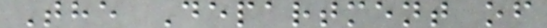The Department of
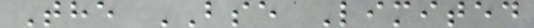The BSE Limited
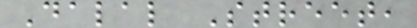Dalal Street,
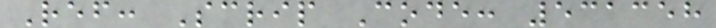Ref: Scrip Code: 531358
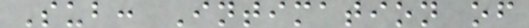Sub: Intimation of
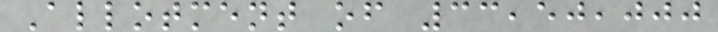Allotment of 33,50,000
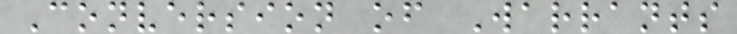Conversion of Warrants
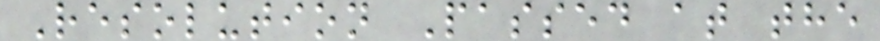Resolution Passed at the
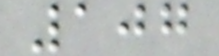107
